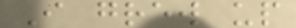I grew up
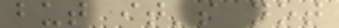but it's not
